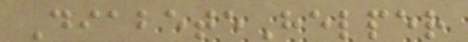DiabeteHelper
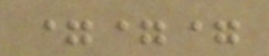===
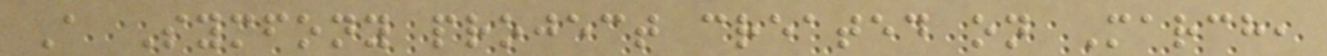A Symfony project created on March,
